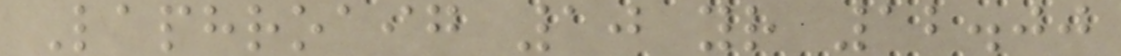Laphroaig 10 yr 12.00
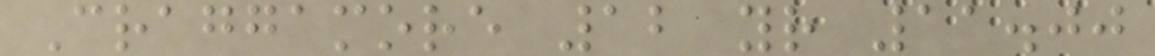Craggamore 12 yr 11.00
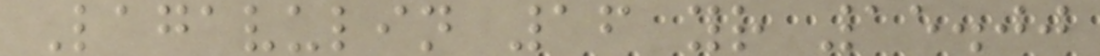Lagavulin 16 yr 15.00
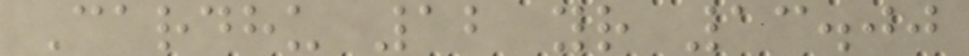Cardhu 12 yr 13.00
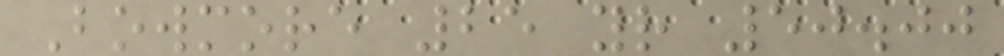Bowmore 25 yr 50.00
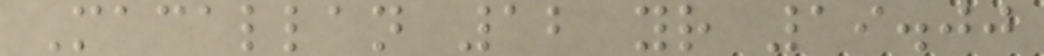Macallan 12 yr 19.00
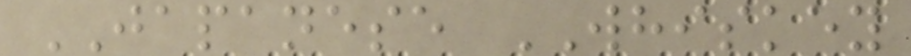JAPANESE WHISKEY
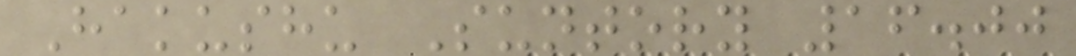Hakushu Suntory 16.00
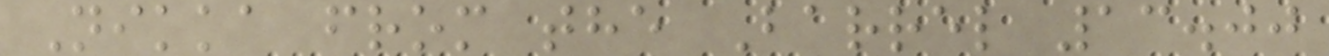Nikka from the Barrel 13.00
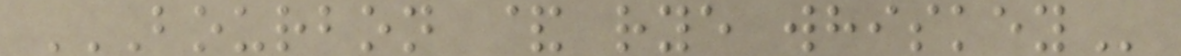BOURBON & RYE WHISKEY
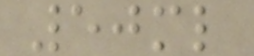50ml
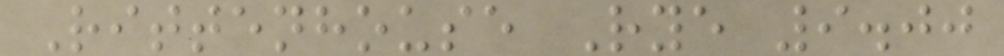Rittenhouse Rye 9.00
